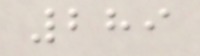289
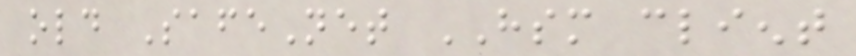old SafeNet HSM client
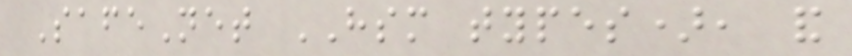SafeNet HSM types), and
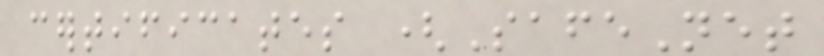certificates (SafeNet
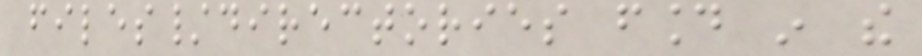files/directories found in the
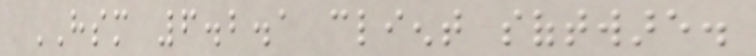HSM 6.2.1 client software.
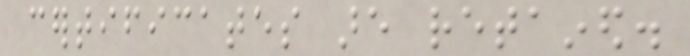certificates are retained.
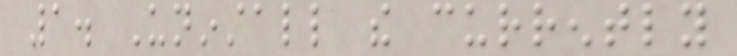1. Uninstall the currently
